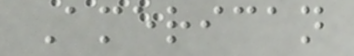American
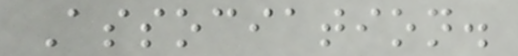Association.
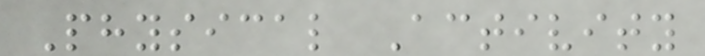Physical Activity
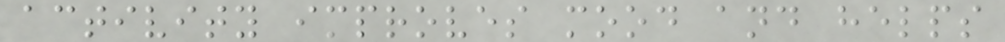activity improves mood and helps
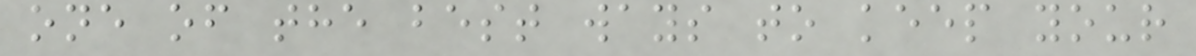one of the best ways to keep your
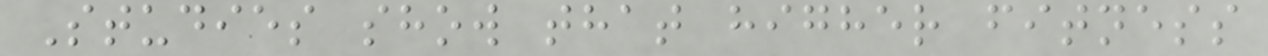Studies show that higher fitness
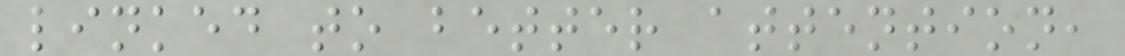linked to better attention,
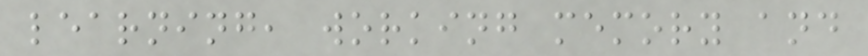learning, working memory and
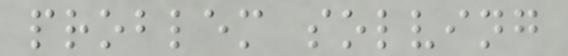problem solving
